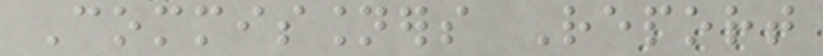Commissioners Report
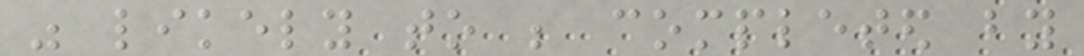was likely to be completed by
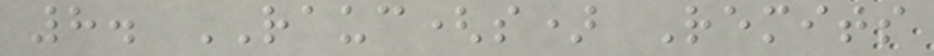8. RAUC(s) Remits
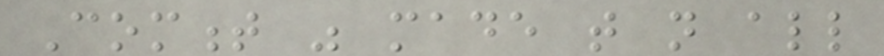Comment was made that not all
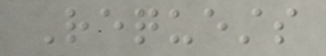Requests
